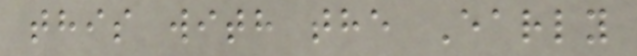this with the Early
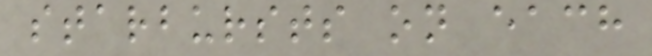starbursts on each
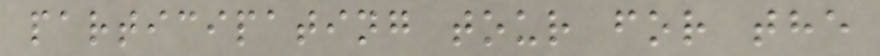participating tour for the
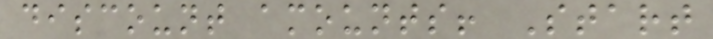discount amounts! Start
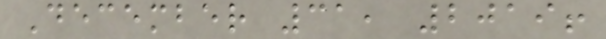December 31, 2019!
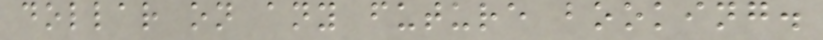dollar on any future booking.
